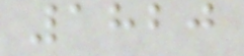1820
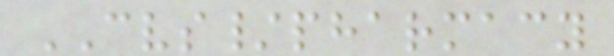CVS/pharmacy
